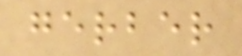gerber
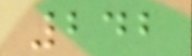242
